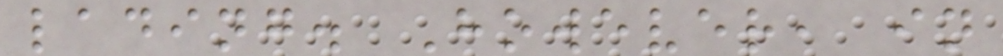lading. However, in
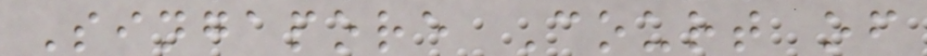Singapore Court of
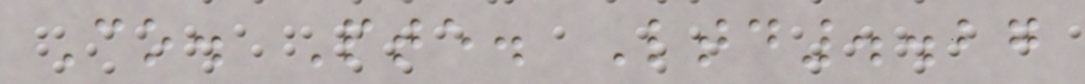Co. Pte. Ltd..27
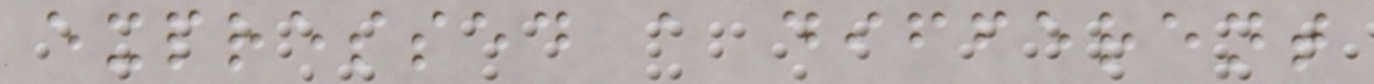expressed a different
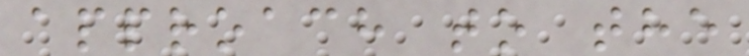approach to the
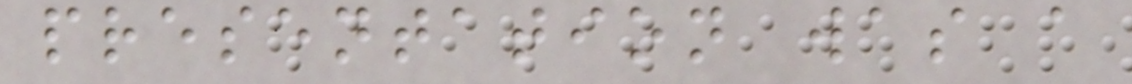presentation was a
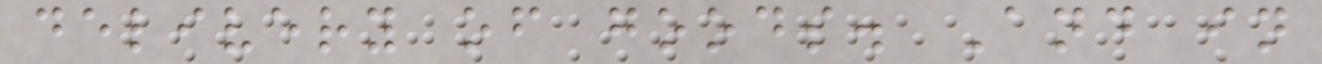delivery of goods. And in
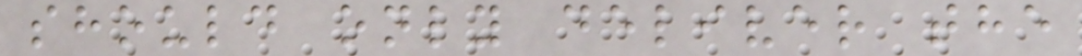should only deliver the
